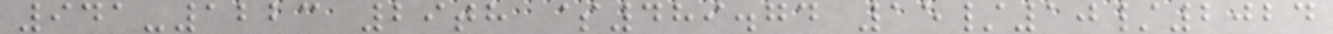941-1223 29th $489.74 15/10/2024
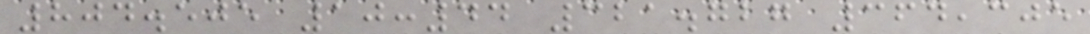804.505 10:44 321.727 364,305
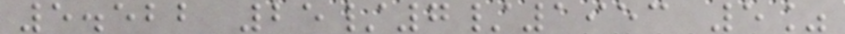5.522 25/7/1953 5%
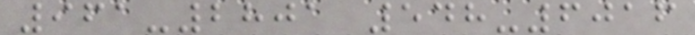961-2801 548-6016
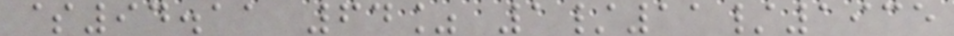$94.11 64% 1/11/1935
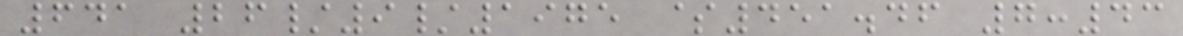641 26/9/1975 $451.46 7:43
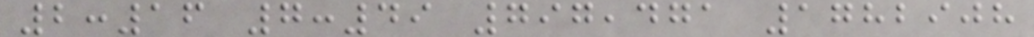2:16 7:49 797,471 1782908
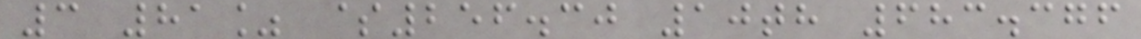3 81% $256.30 10th 683.376
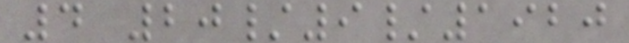4 20/9/1920
